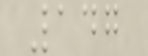147
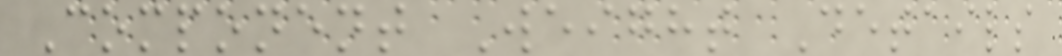Component Weight Details
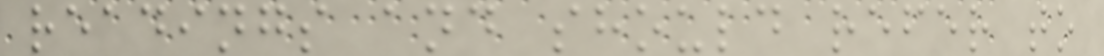readings and should refer to
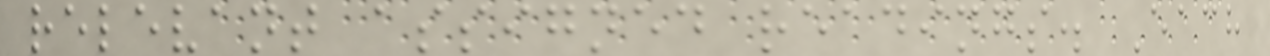relevant assigned readings. Each
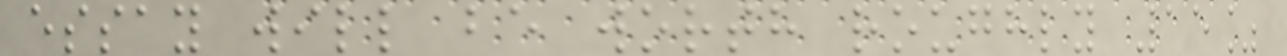essay will be worth roughly 15%
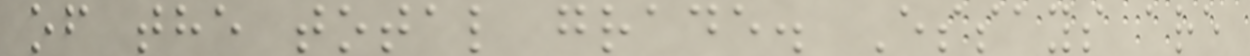of the total grade. Essays are
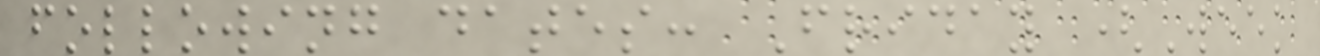following dates: Friday (Week
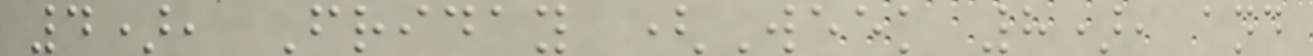4), Friday (Week 8), and
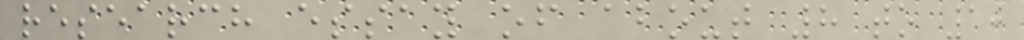research essay of about 8 to 10
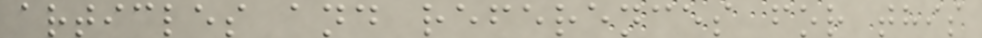articles and references for this
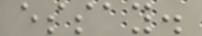essay.
